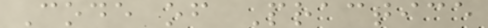Code of Practice
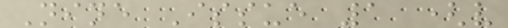Nine Issue 1 (v
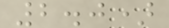2.0)
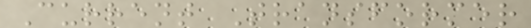Current Transformer
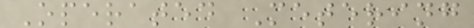Operated Metering
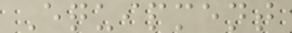Equipment
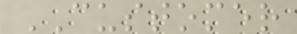CUSTOMER
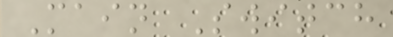Main Switch
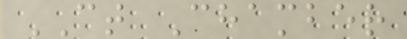CT Chamber
